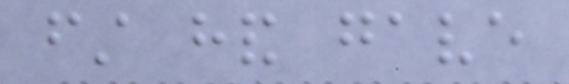first hand gave
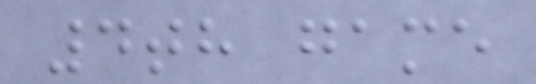4th game
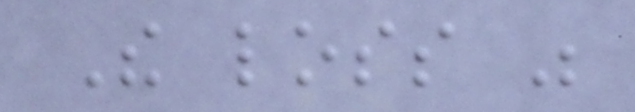The loss was
